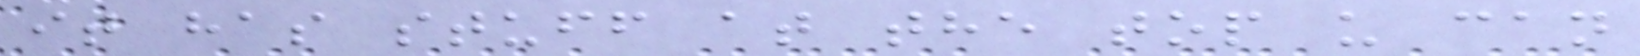it has stuff at the top u can
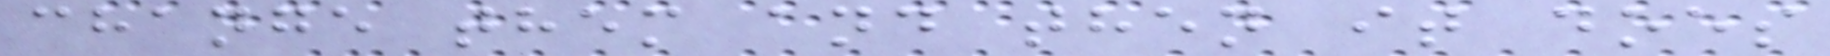change them and then it does
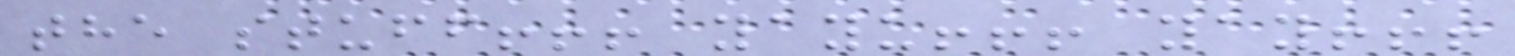the stuff!!! yayu!!! yay!!!
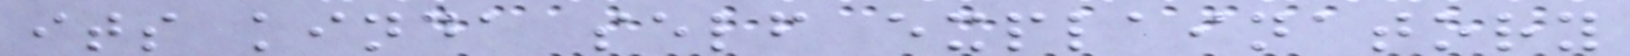its kinda self explainatory
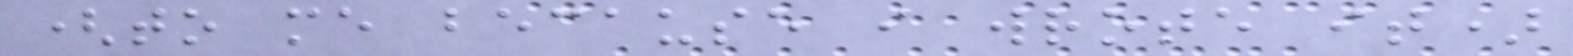(to me because i wrote it)
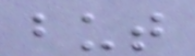but
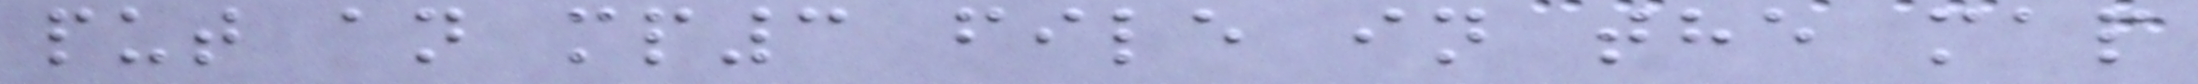put an mp3 file in the map
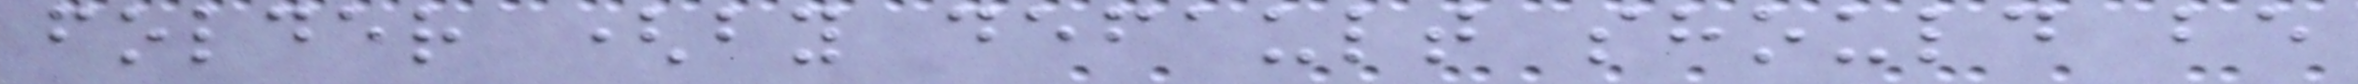folder (by default should be
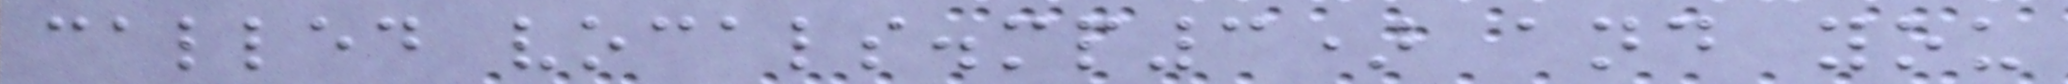called vocals.mp3) and you
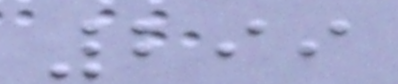299
